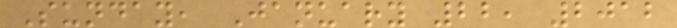Sunday, January 22, 2012
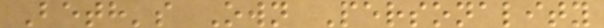Beth's Own Personality
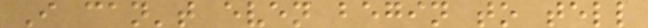I can't even begin to tell
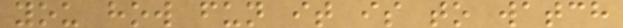you how fun it is to watch
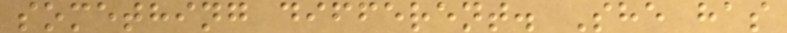something different. She has
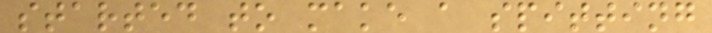started to make a spitting
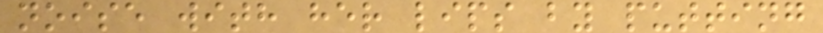noise with her lips by putting
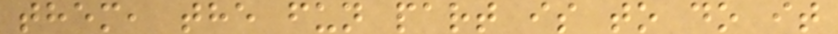them, the fun part is to do it
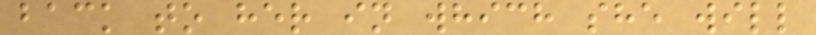back to her in which she will
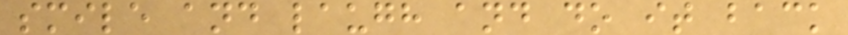smile and laugh and do it back
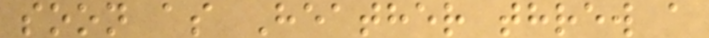soon as Heather threw a
